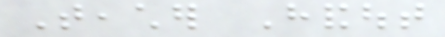Teacher Handout
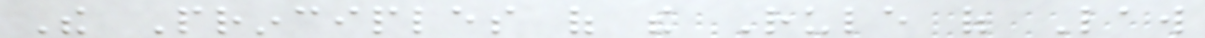The Principles of the Rule of Law
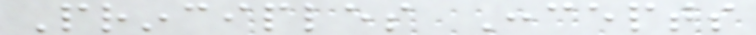Principles Concepts
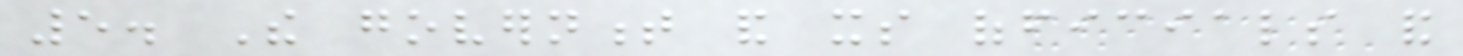5. The government and its officials and
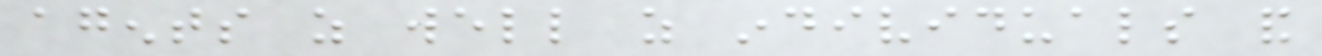agents as well as individuals and
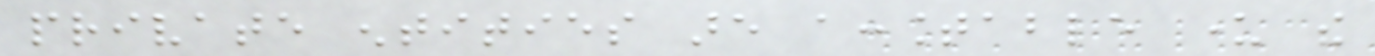private entities are accountable under the
